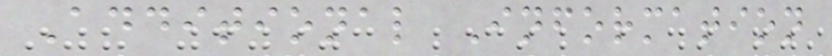Additional Information
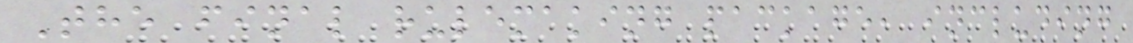The final rulemaking package, including
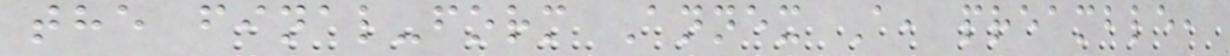the final-form Annex A, preamble,
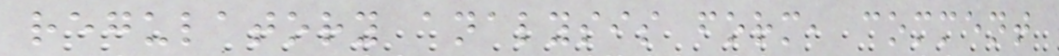regulatory analysis form, comment
